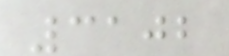3102
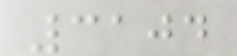3104
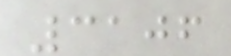3106
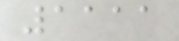1111
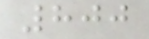800
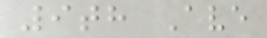9th Ave
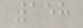158
